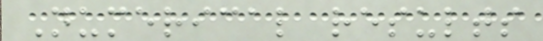Numerical results
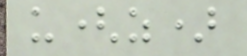u(z)
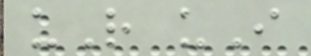uR uI
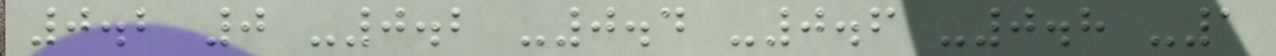0.2 0 -0.2 -0.4 -0.6 -0.8 -1
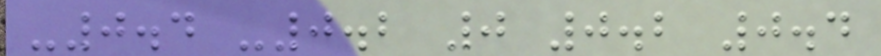-0.4 -0.2 0 0.2 0.4
